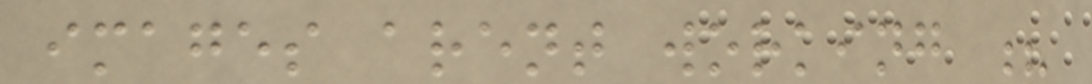images arent working ?
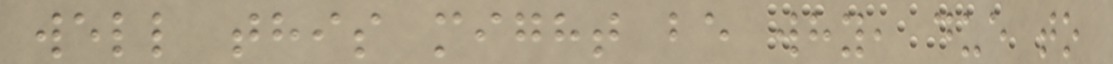well this might be why, due to
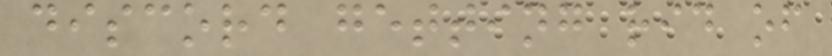discord getting rid of
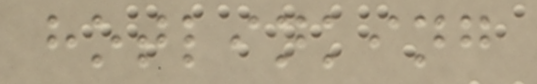hotlinking
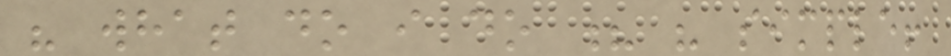" what do i do ? " simple!
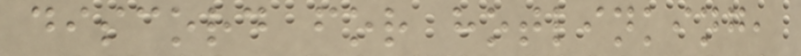discord for hotlinking,
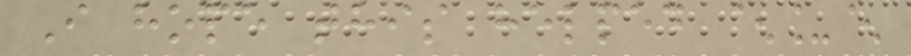I hope this helped ^_^
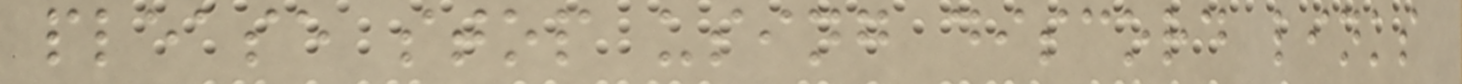please stop using discord links
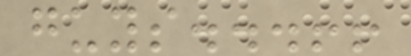guys...!!
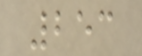253
